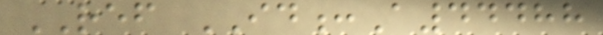REF ID:A44488
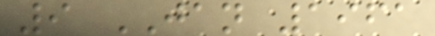9 JAN 1961
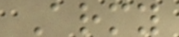Army
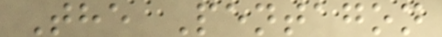The Pentagon
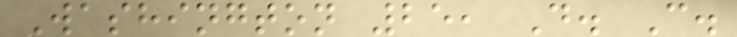Washington 25, D. C.
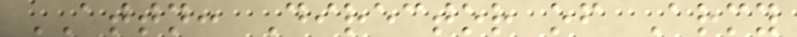ATTN: Director of Army
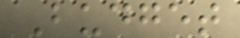Budget
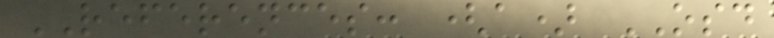REFERENCES: (a) OSD
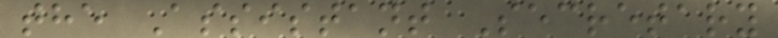the Assistant Secretary
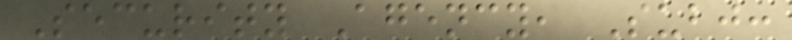Security Agency, Subj:
